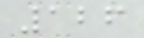126
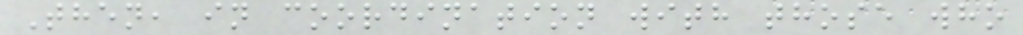Then, in coordination with those who
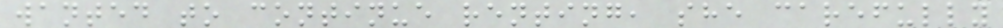wanted to continue renting, she carefully
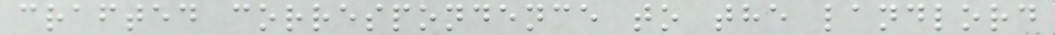crafted correspondence to the landlord
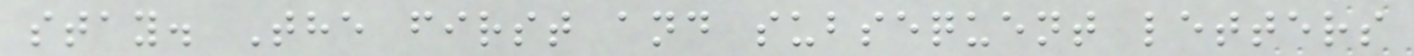stay. The first and subsequent letters
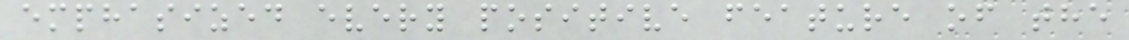emphasized every positive feature of the
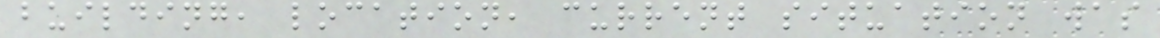building, location, current situation was
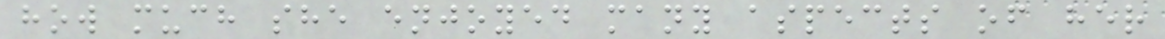how much she enjoyed many aspects of her
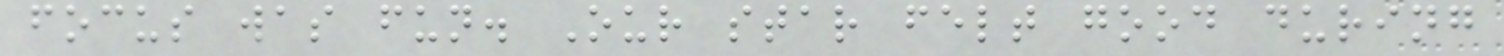focus was fun. Our star felt good during
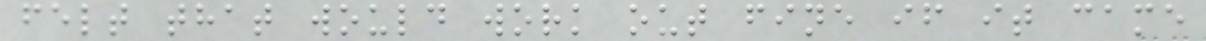felt that would work out fine if it came
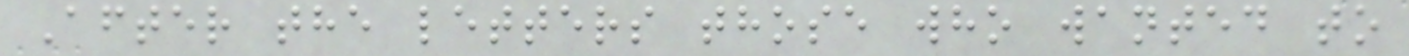After the letters those who wanted to
